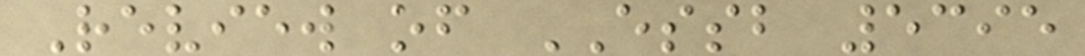Review of ESSB 5395
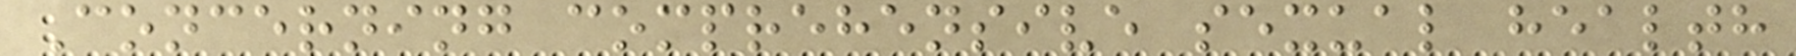Concerning comprehensive sexual health
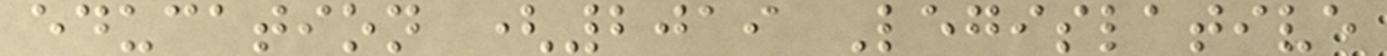education (2019 Legislative
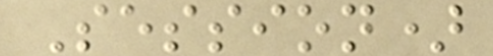Session)
